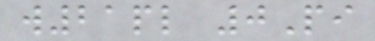w21pl 0Pi
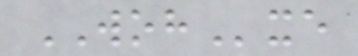WOHxe
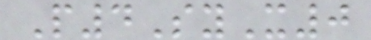P4SyX0
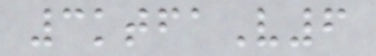3ktfaV6
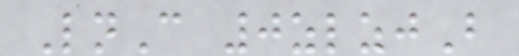LnC 0zlzjB
